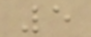5
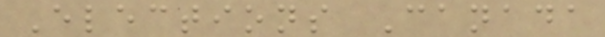Elections Canada
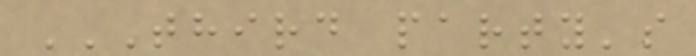THIRD PARTY'S
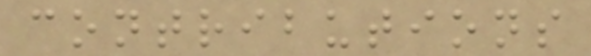contributions
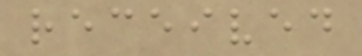received
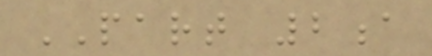PART 2a
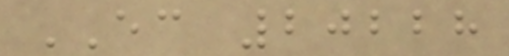EC 20228
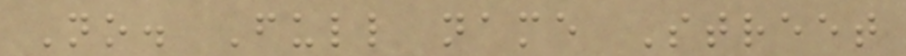No. Full name Street
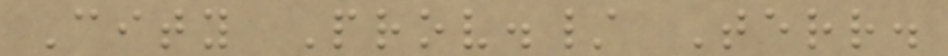City Prov./ Terr.
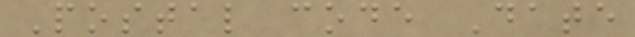Postal code Date
